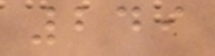249
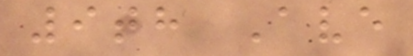9th Ave
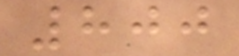800
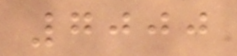7000
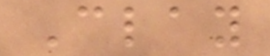Clay
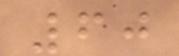60
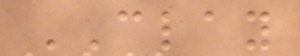CLAY
